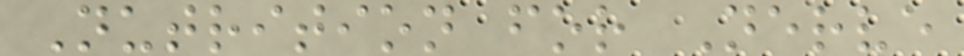Nutrition for Nerve
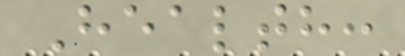Health:
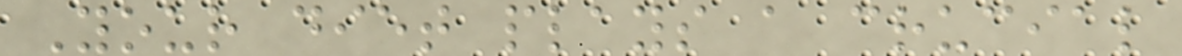Your diet plays a crucial
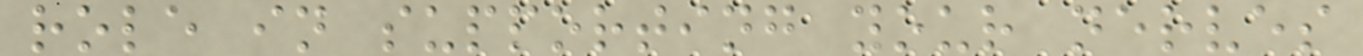role in supporting your nerves
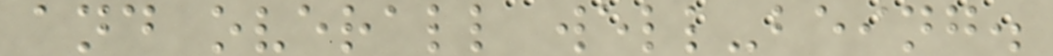and overall well-being.
